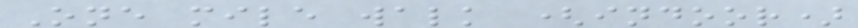One mile walk (indoor)
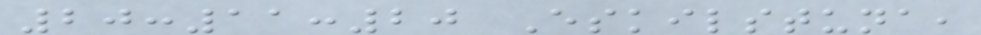20:11:20 Eskilstuna,
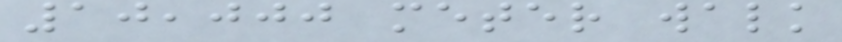10,000 meter walk
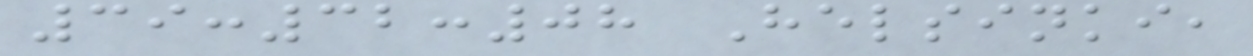39:32:08 Helsinki,
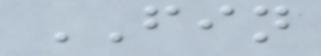FIN
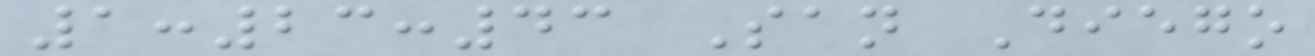1:23:43 San Diego
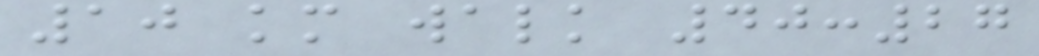10 km walk 40:27
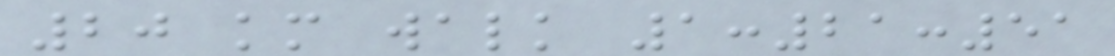20 km walk 1:21:51
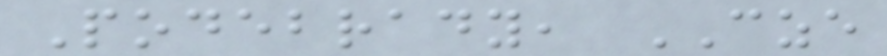Podebrady, CZE
